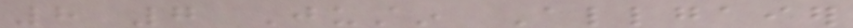8 7 Justin Allgaier
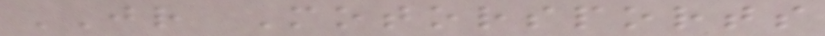JR Motorsports
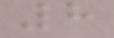8
